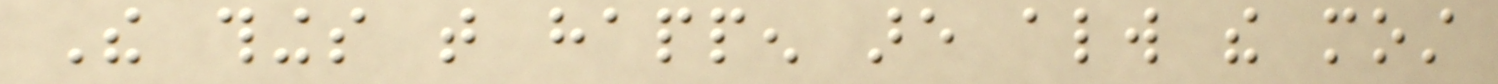The things that happen are always the most
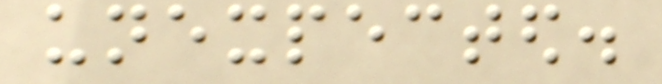unexpected.
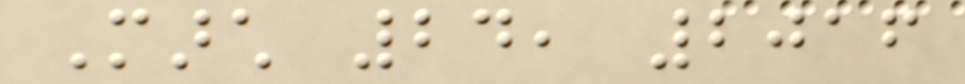March 24, 2016
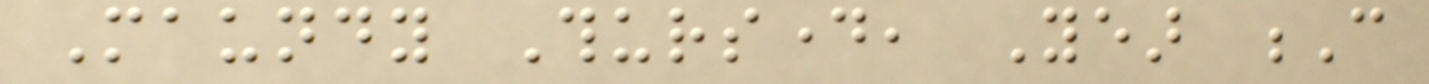Maundy Thursday, Year C
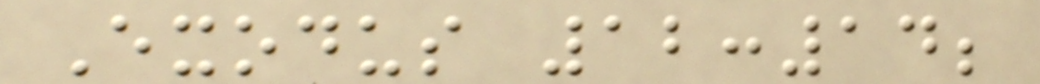Exodus 12:14;
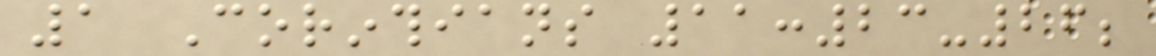1 Corinthians 11:23-26;
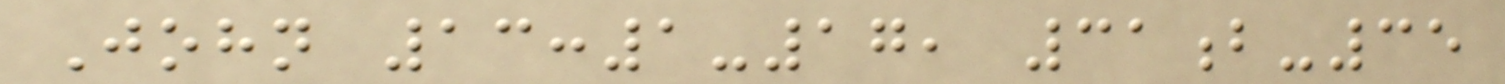John 13:1-17, 31b-35
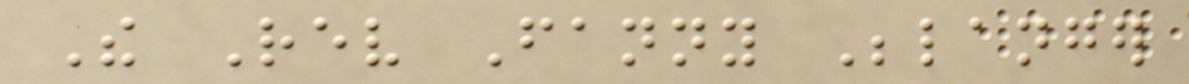The Rev Fanny Belanger
